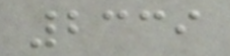2339
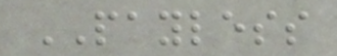PAYLESS
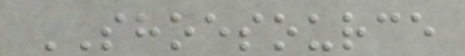SHOESOURCE
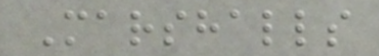Marshalls
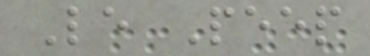Le Peep
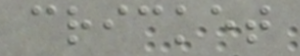cricket
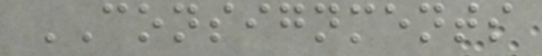CONSIGNMENTS
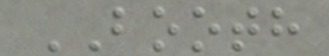BOOTH
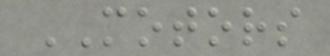MOTORS
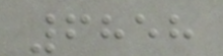6858
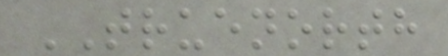TRUENORTH
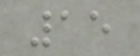15
